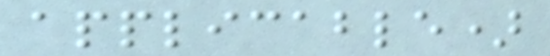applicable)
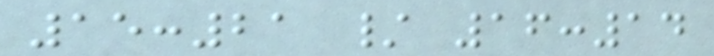15:21 / 16:14
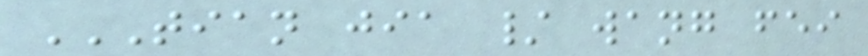TIAN JIA / WANG FEI
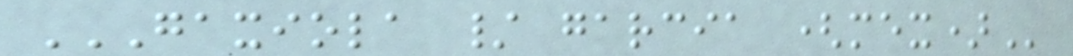GAXIOLA / GARCIA (MEX)
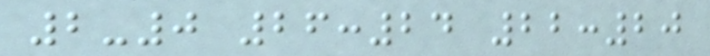2-0 26:24 22:20
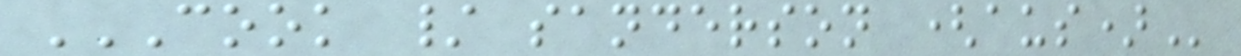COOK / SANDERSON (AUS)
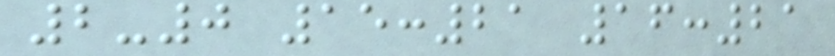2-0 15:21 16:21
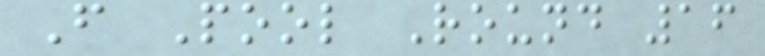F Pool Round 16
